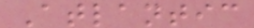Atlantic
